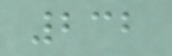232
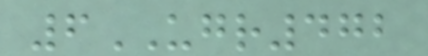6UGR472
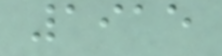1915
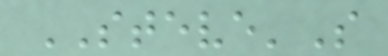STEVE'S
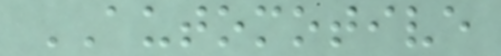AUTOMOTIVE
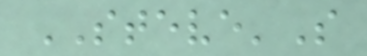STEVE'S
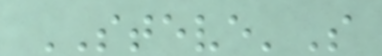STEVE'S
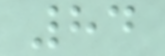84
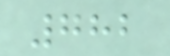782
